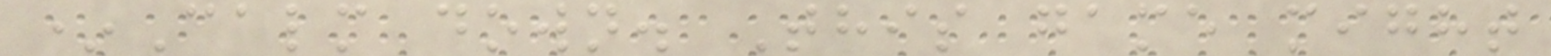*Calm down. This game might
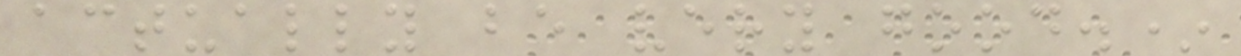actually be very good.*
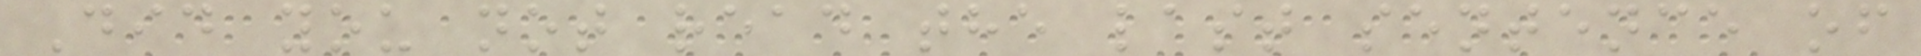Did you not read the last sentence of
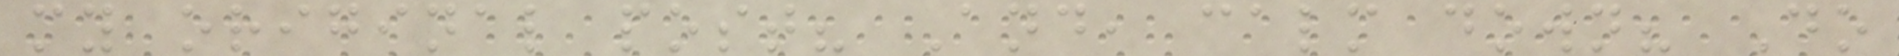my original post? And, calm down? Do
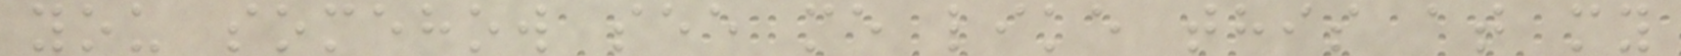you somehow see me like this at my
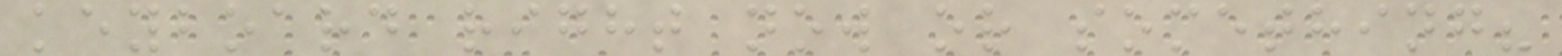keyboard right now or something?
